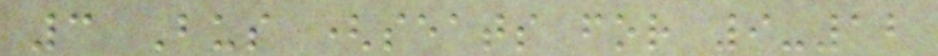3 Bus (seats for 9-12
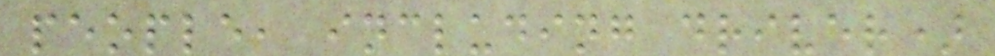people, including driver)
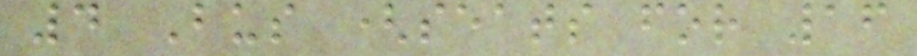4 Bus (seats for 16
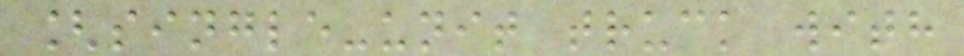[single-unit truck with
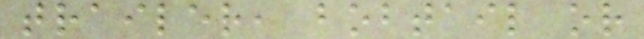trailer, bobtail or
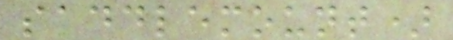saddlemount)
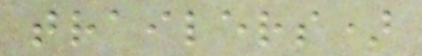trailers)
